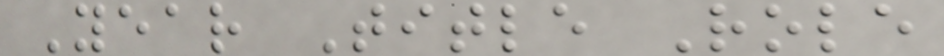Year Title Role
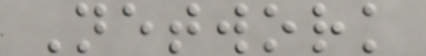Network
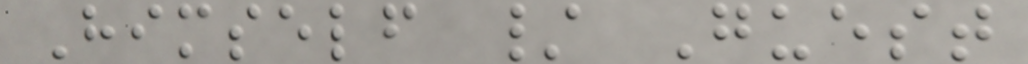Himself / Guest
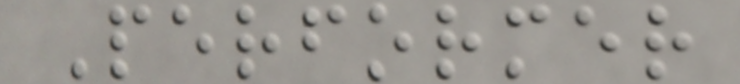Performer
